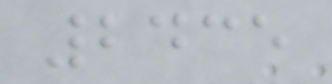2435
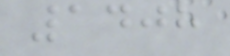1408
